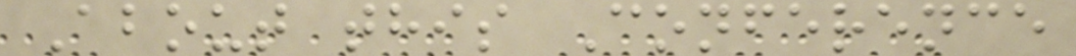About this Conference
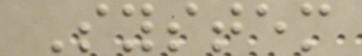System
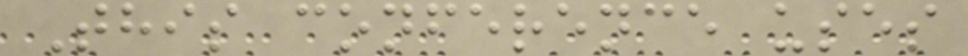This conference uses
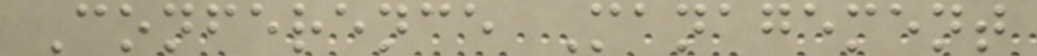Conference Management
